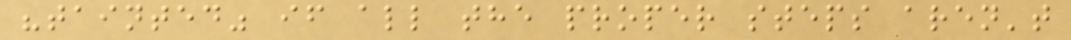"tainted" if all the proper steps aren't
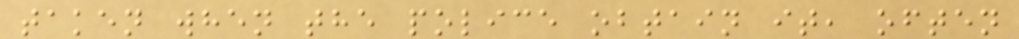taken when the police obtain it, often
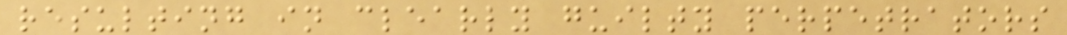resulting in clearly guilty perpetrators
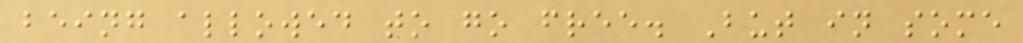being allowed to go free. But in some
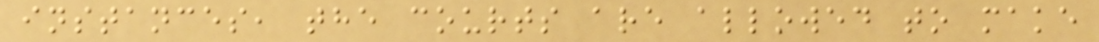instances, the courts are allowed to make
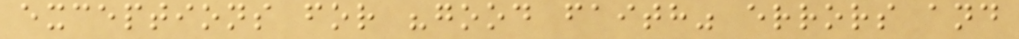exceptions for "good faith" errors and
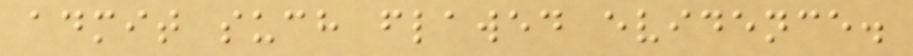admit such flawed evidence.
